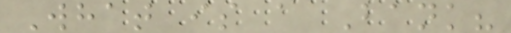What is a Bank?
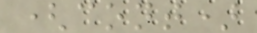(cont)
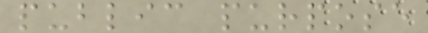public purpose
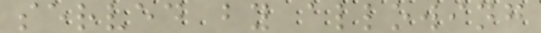served by allowing
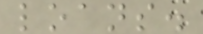loans.
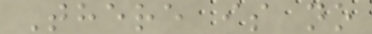There is no
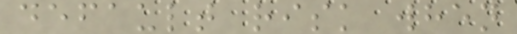default risk when
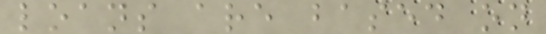loans are based on
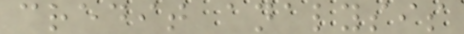credit analysis
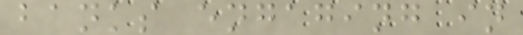banks engaging in
